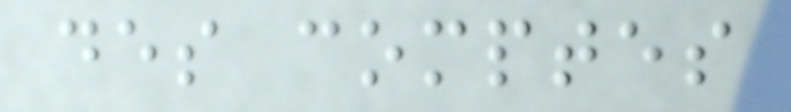des comptes
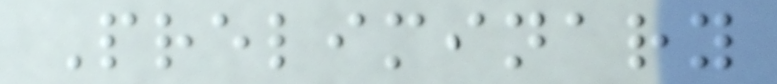Preliminary
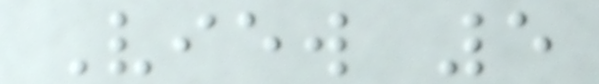View 5
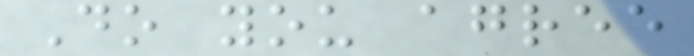Do you agree
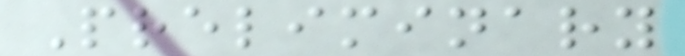Preliminary
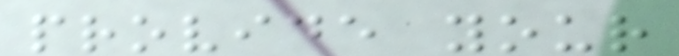provide your
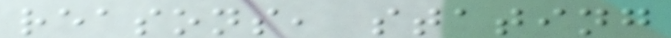reasons, stating
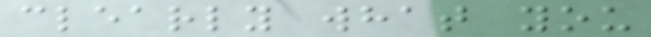clearly what you
